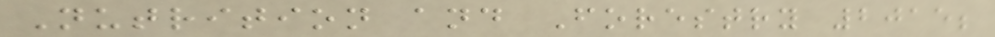Nutrition and Forestry 2015;
